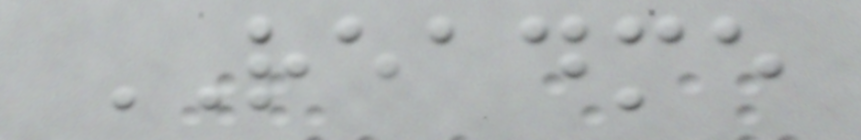README
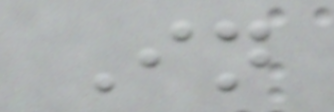In
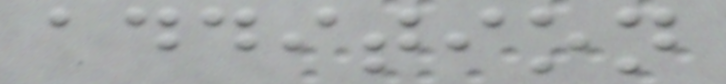addition
